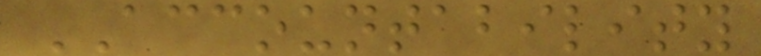ACCOUNTABILITY
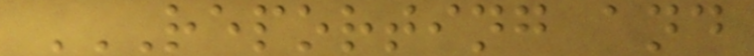REPORTING AND
